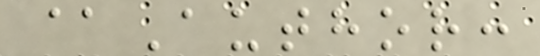@Author:
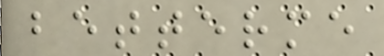betterme
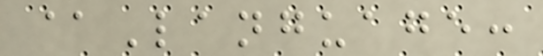@Language:
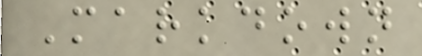Markdown
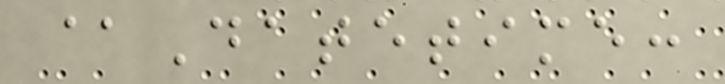@Datetime:
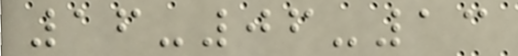16-06-13
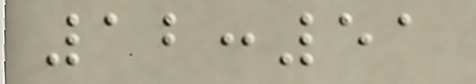12:51
